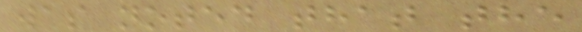was noted that the
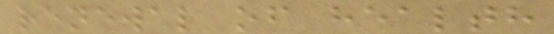renewal of health
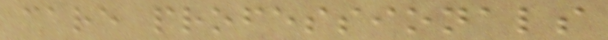care professionals
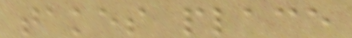takes place
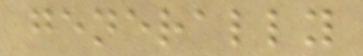generally
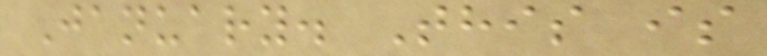January. This is
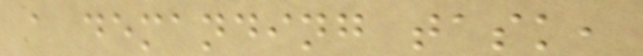a demanding task,
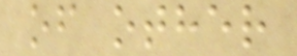of other
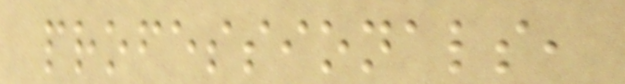professionals,
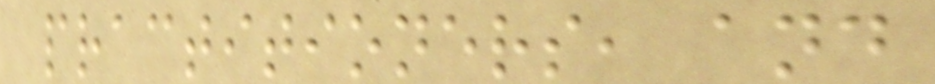practitioners, and
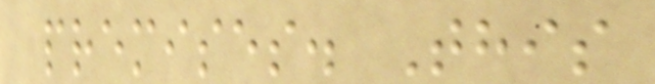premises. This
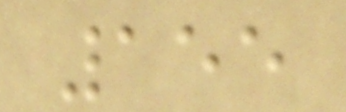155
